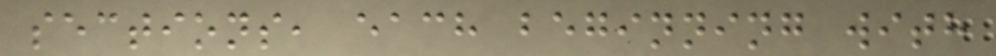sections, each beginning with
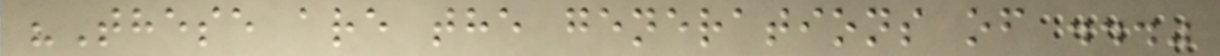"These are the generations of ..."
